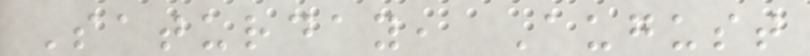Saturday, August
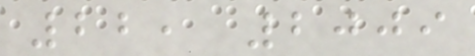22, 2009
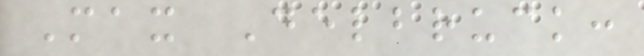Max Delbruck:
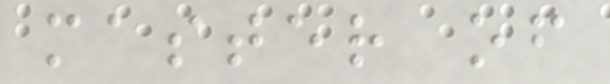master of
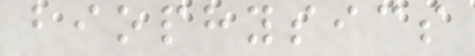biophysics
